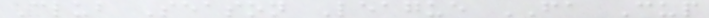Club Season League FA Cup
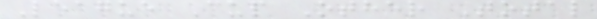League Cup Other Total
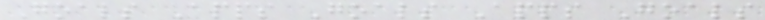Goals Apps Goals Apps Goals
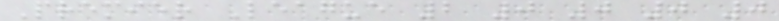Premier League 2 0 0 0 0
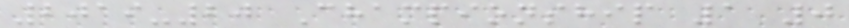2019-20 Championship 1 0
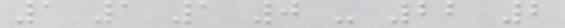1 1 1 0 - 22 2
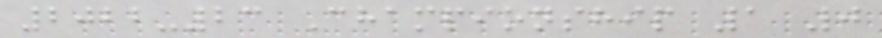2022-23 Championship 1 0
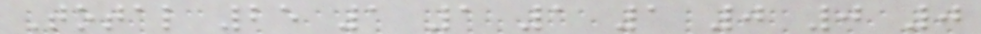Total 25 1 1 1 1 0 0 0
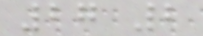27 2
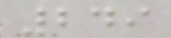249
